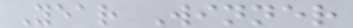Year Winner
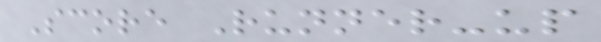Score Runner-up
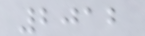2012
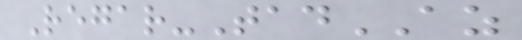Regar-TadAZ
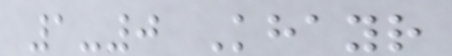1-0 Khayr
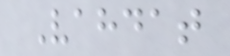Vahdat
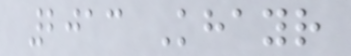2013 Khayr
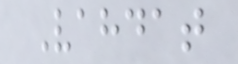Vahdat
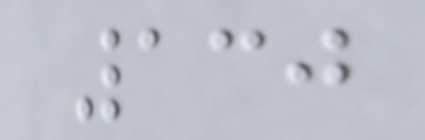130
